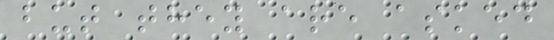but they are asked
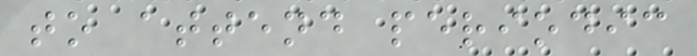to attend periodic
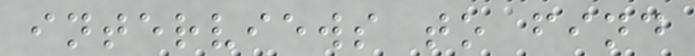interviews to find
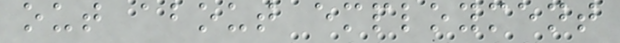out about employment
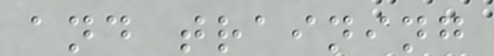and training
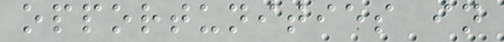opportunities in
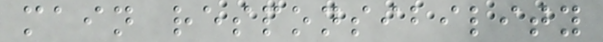main responsibility
